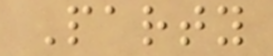Party
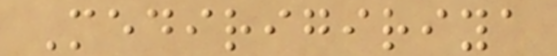Medirigiriya
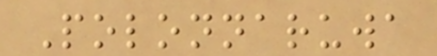Polonnaruwa
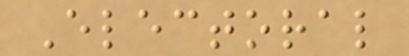Electoral
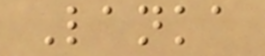Lanka
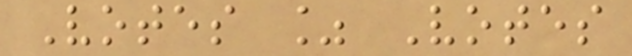Votes % Votes
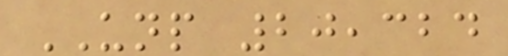UNP 20,324
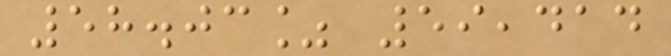58.03% 59,414
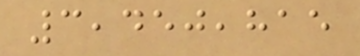3,450,815
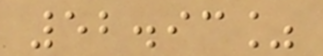52.93%
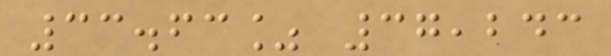33.63% 37,243
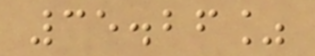35.26%
